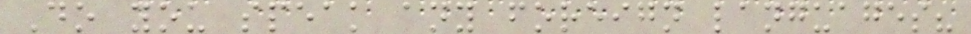Do you speak any foreign languages?
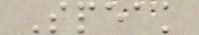Speak
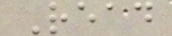Read
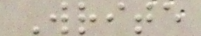Write
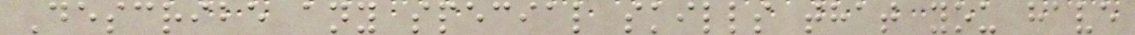Describe any special skills that you have
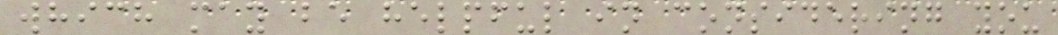which may be helpful in considering you
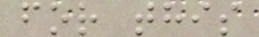for this
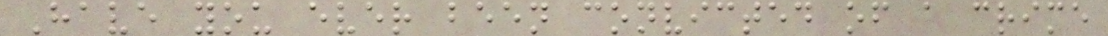Have you ever been convicted of a crime
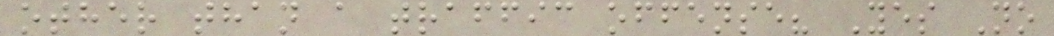other than a traffic offense? Yes No
